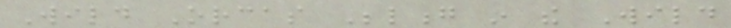Wild Orcas Belong in the Wild
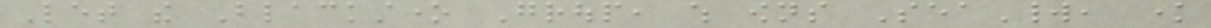Let the Blackstone Group, which owns SeaWorld, know
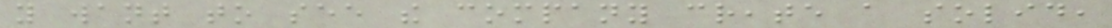you want to see the company create a solid,
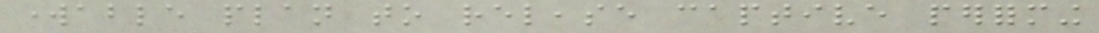workable plan to release captive performing
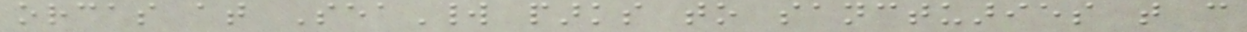orcas at SeaWorld parks to sanctuaries that can
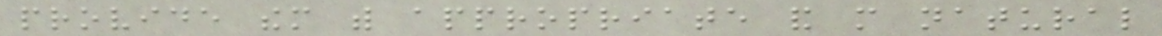provide them with appropriate and more natural
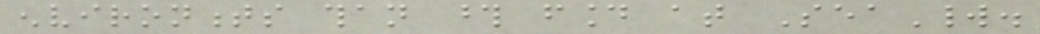environments than those found at SeaWorld.
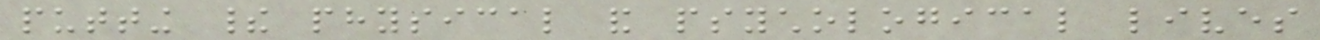putting their physical and psychological lives
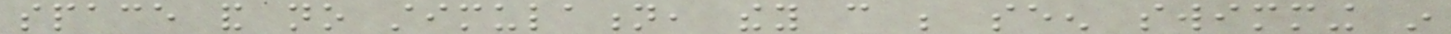space and no stimulation, they can be seen swimming in
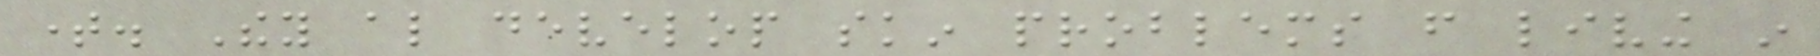time. They also develop skin problems from living in
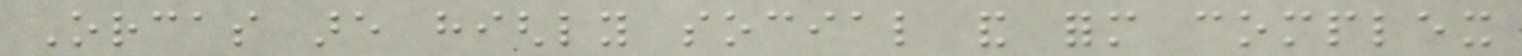Orcas are highly social and form complex
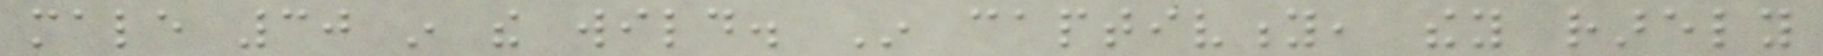male 30 in the wild. In captivity, they rarely
